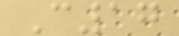C17
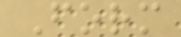Form
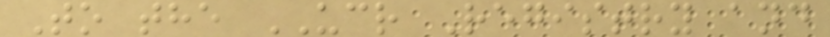To the UCR Registry and
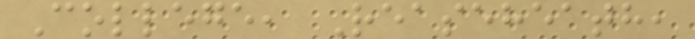College, Reaseheath,
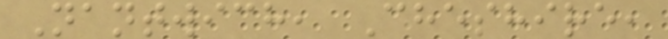Nantwich, Cheshire,
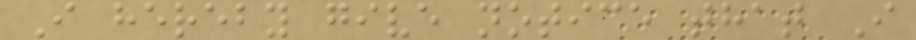I hereby give notice that I
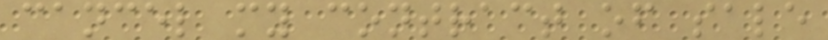cancel my contract of sale
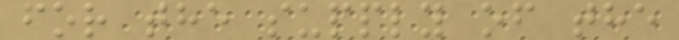for the supply of the
